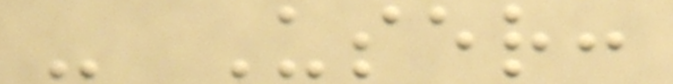- User:
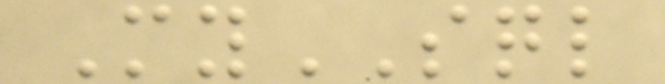MySQL
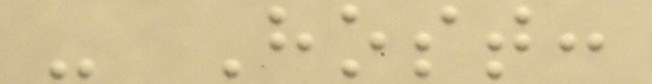- Host:
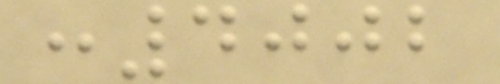:4002
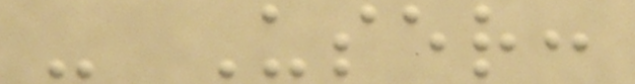- User:
